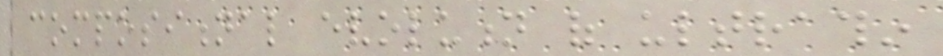compositional evolution of ultrathin
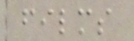films
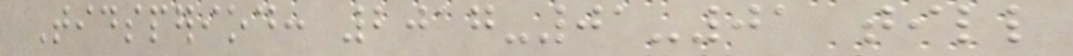Tidsperiod: 2017-01-01 till
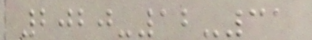2020-12-31
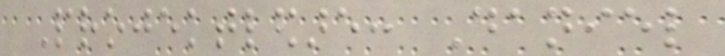Projektledare: Daniel
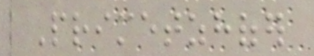Primetzhofer
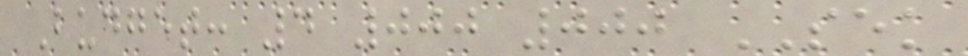Budget: 4 000 000 SEK
